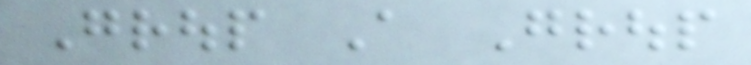Group A Group
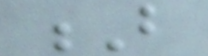B
